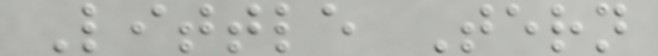Little Tern
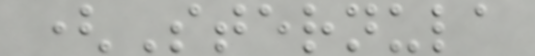(Sternula
